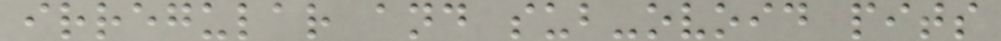irregular and sub-ovoid pits
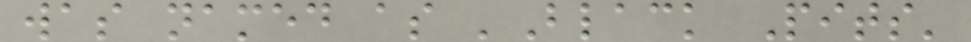was named as 'Black Pits'
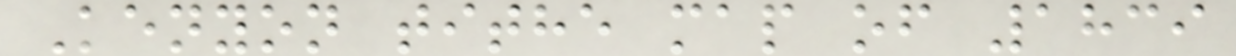Kenyon tithe map of 1839
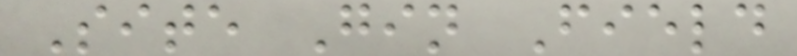Site Gin Field
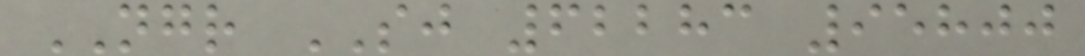NGR SJ 62283 95800
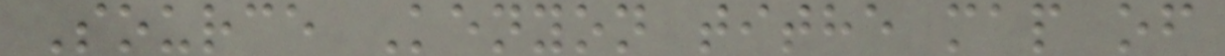Source Kenyon tithe map of
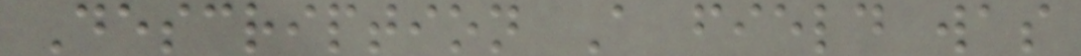Description A field was
